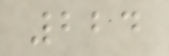224
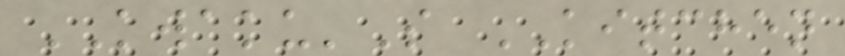KWAKU'S KITCHEN
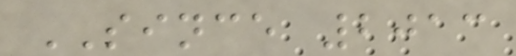SINCE 2013
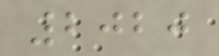2020
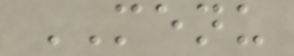MENU
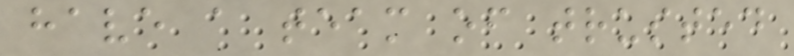have a team of trusted
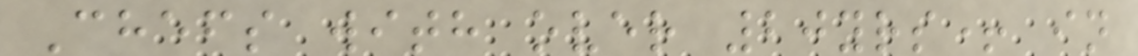Chefs with over 20yrs+ in
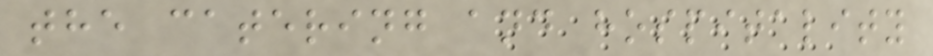the catering and hospitality
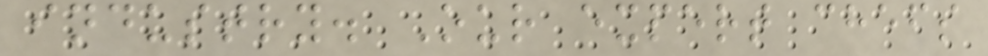industry. Our expert chefs
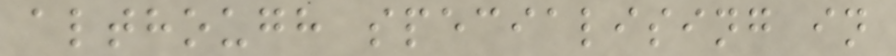although specialising in
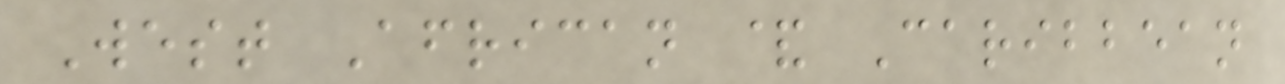West African & Caribbean
